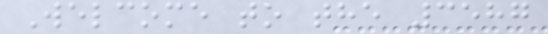Welcome to the 3587
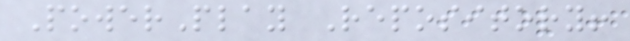PowerPlay Repository!
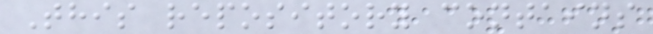This repository contains
